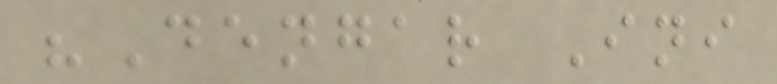"Dengar Ini
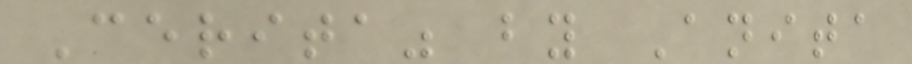Cerita" by Anita
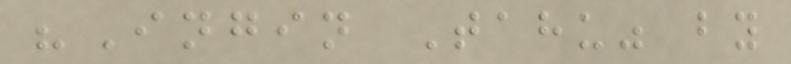"Ingin Tahu" by
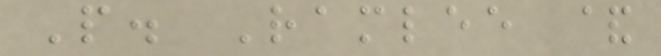P. Ramlee &
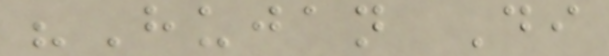"Hujan Di
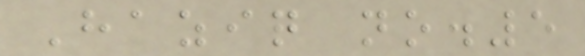Haziq no.5
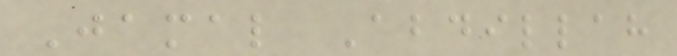Jamal Abdillah
